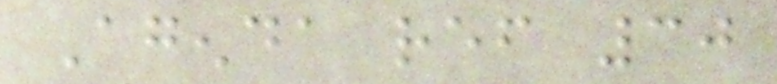Agenda ref 30
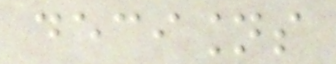decisions
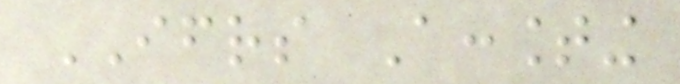IFRS Accounting
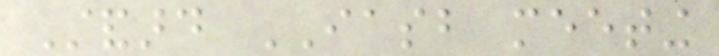Standard IASB meeting
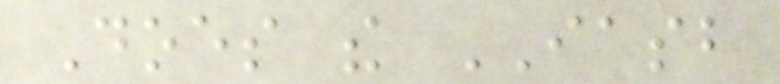Does the IASB
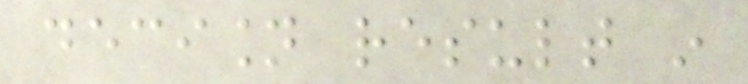decision result in
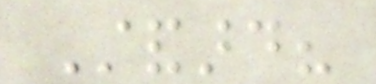Standard?
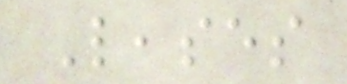Leases
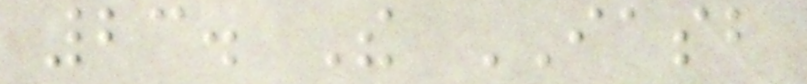23. The IASB
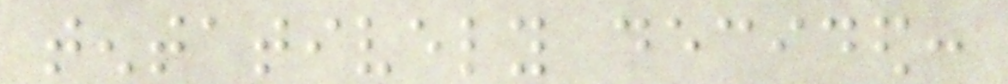tentatively decided:
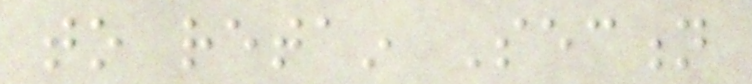to retain Section
